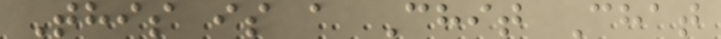This is a Chit Chat
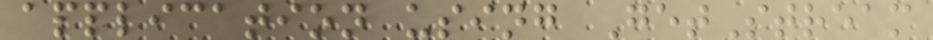application using GetStream
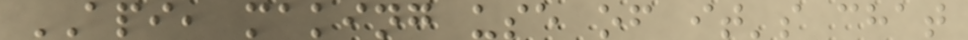API, making use of it's chat
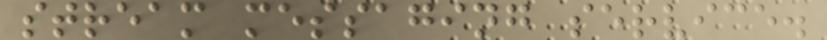stream messaging service.
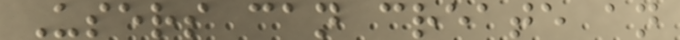Users can create an
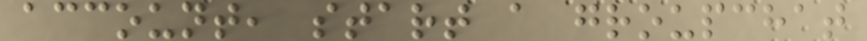account, start a groupchat
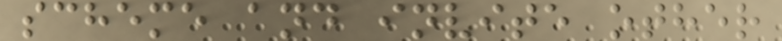scheme and invite other
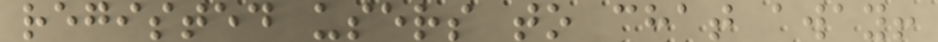registed users to chat away!
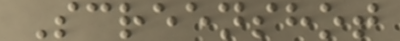Screenshot
